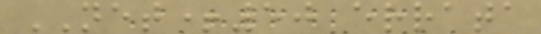NET+50 errata
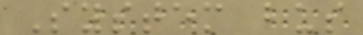System bus
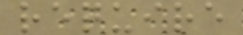require
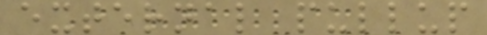external pullup
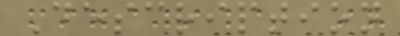Description
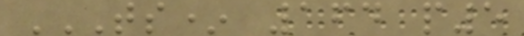TS* 164 P5
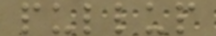pullup
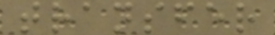transfer
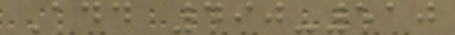Add 490-510
